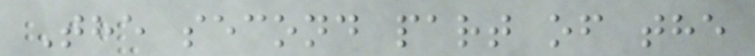The second part of the
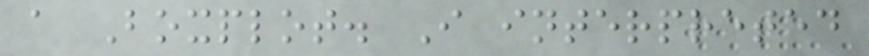a Boxplot. I interpreted
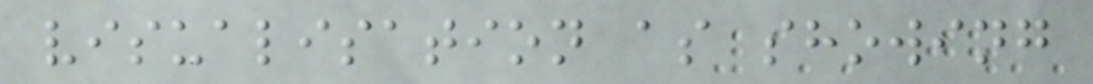visualisation as showing
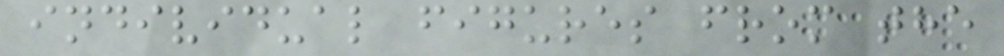individual figures from the
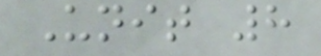Unit 8
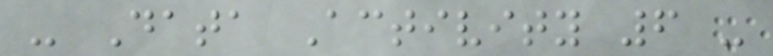- Data Activity 6 -
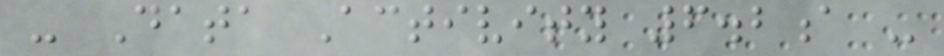- Data Activity 6.2a -
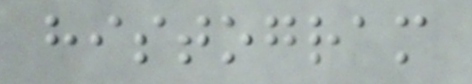histogram
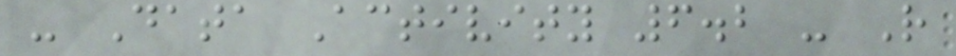- Data Activity 6.2 - R
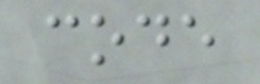code
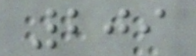209
